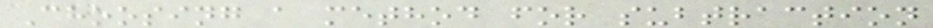Choosing a method for subtraction
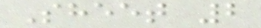Sheet 2
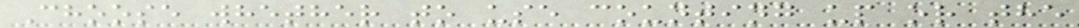Choose whether to use counting up or the
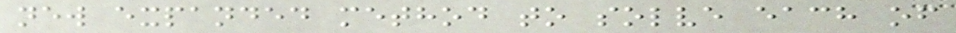new expanded method to solve each of
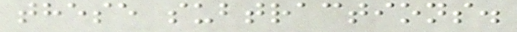these subtractions.
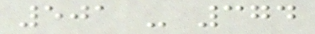501 - 374
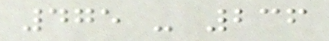475 - 236
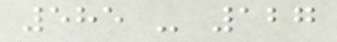585 - 127
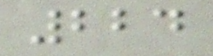224
